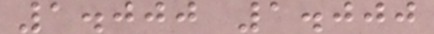1.000 1.000
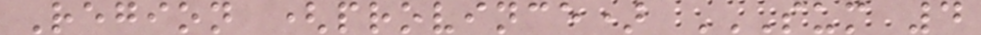Region (province) SUM 4
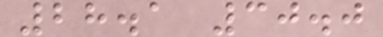28.1 30.0
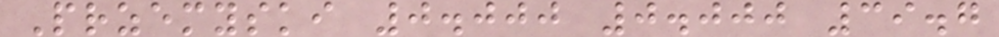Przemyski 0.000 0.000 39.7
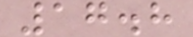17.8
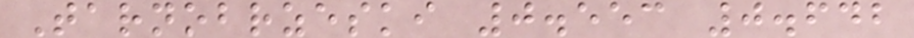Tarnobrzeski 0.553 0.642
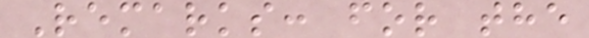Remarks: for the
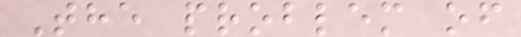The problem of
